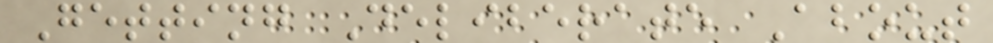Getting Deliberate About
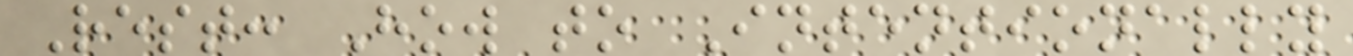Rest: How to Intentionally
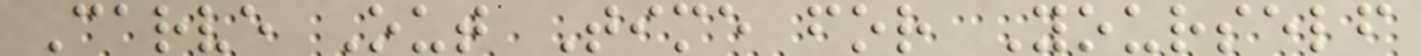Carve Out Time for Yourself
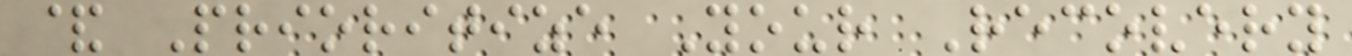& Prioritize Your Recovery
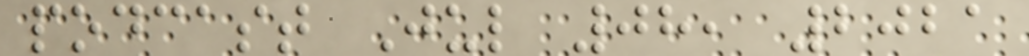podcast Jul 08, 2021
